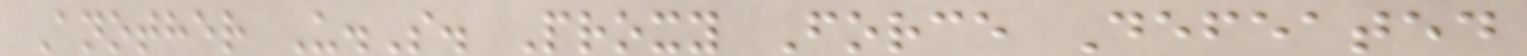Another U.S. Proxy Force Defeated
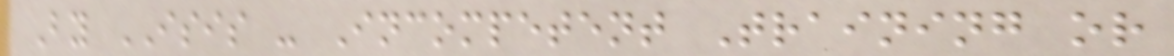By ISIS - Incompetent Training or
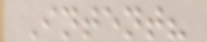Intent?
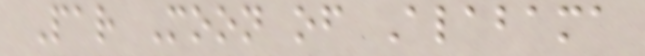Par Moon of Alabama
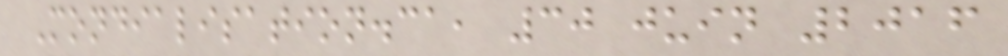Mondialisation.ca, 30 juin 2016
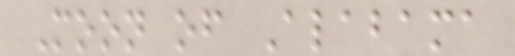Moon of Alabama
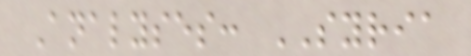Analyses: SYRIA
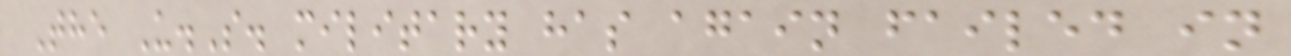The U.S. military has again failed in
